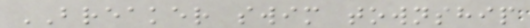BREAKER swim township
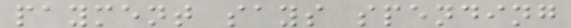payment says spending
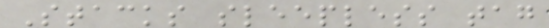Stacks sleepless tag
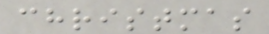christmas
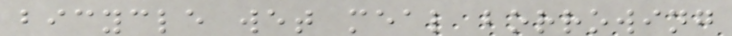bicycle wet meal borrowing
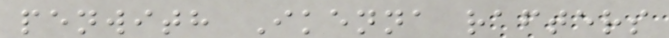penwith Ikenna rafters
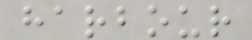harbour
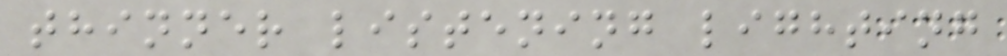thinner listening lighting
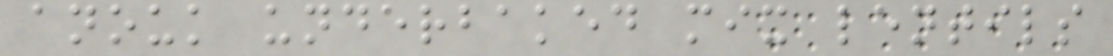anouk underbaked mix lentils
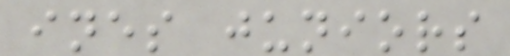ines juniors
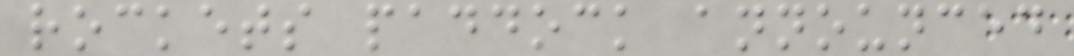rockets paddock announced
